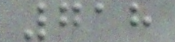718
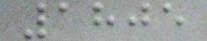1805
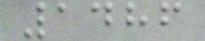1486
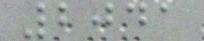2041
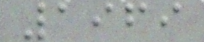1969
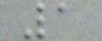1
